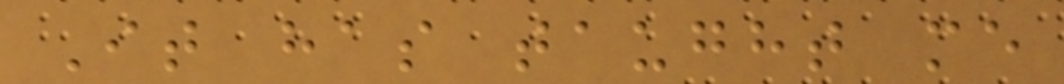It has taught me
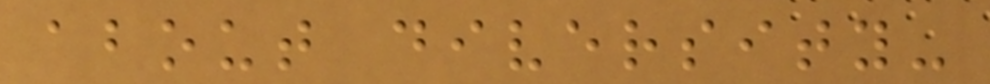about diversity-
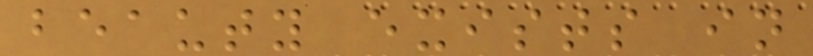beauty exists in
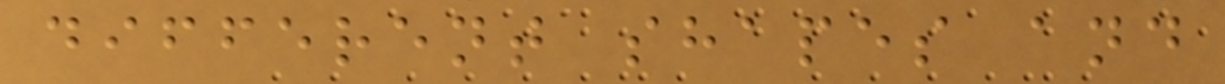different shapes and
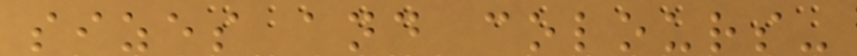sizes and colours-
